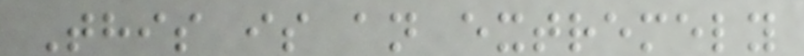This is an extremely
